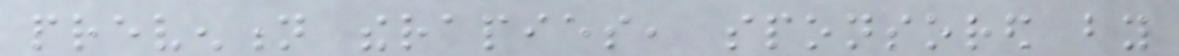prevention therapies, sponsored by
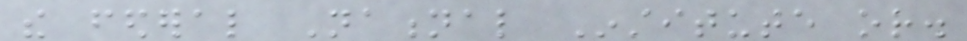the federal National Institute or.
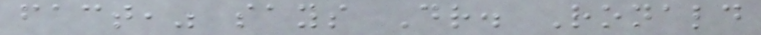fact," says Dr. Ronald
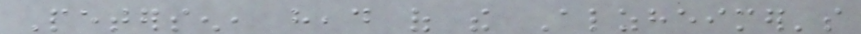Petersen, head of the Alzheimer's
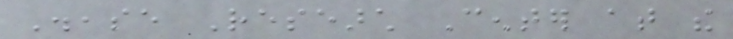Disease Research Center at the
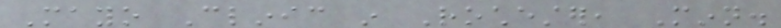Mayo Clinic in Rochester, Minn.
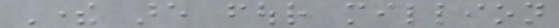There are four million
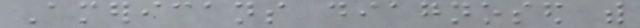Americans diagnosed with
